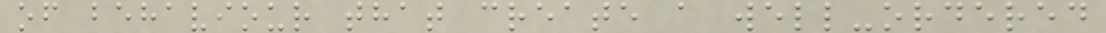of behaviour that create a well-ordered
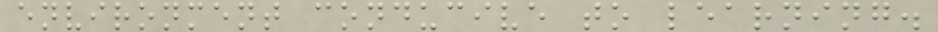environment conducive to learning.
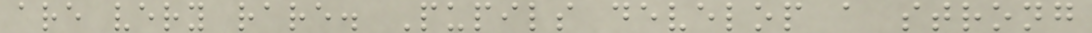are very rare. Pupils develop a strong
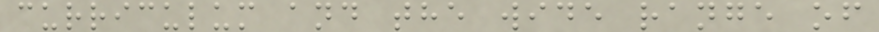curriculum and the wide range of
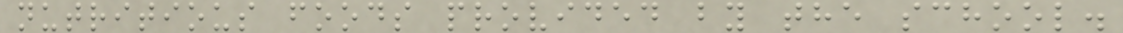nutritious foods provided by the school.
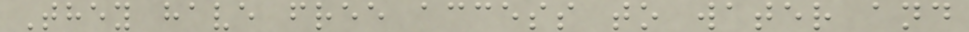They have free access to water and
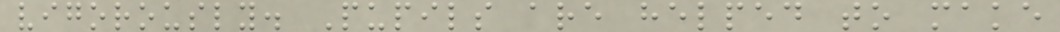vigorously. Pupils are helped to make
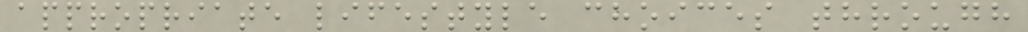appropriate lifestyle choices through
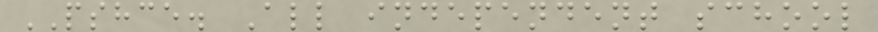PSHCE. All independent school
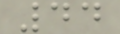44
